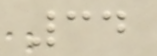34
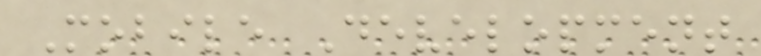Mobile Development
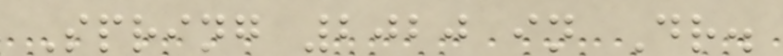Spring 2020 in Dr.
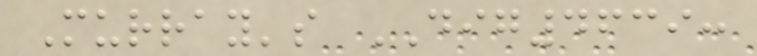Murray's DIG4639:
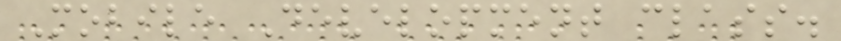Mobile Development class.
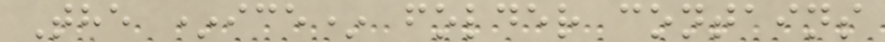The *ice* folder contains
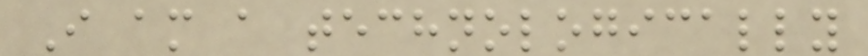I am a technologically
